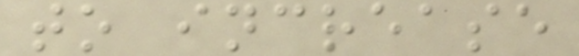to increase
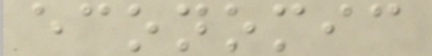economic
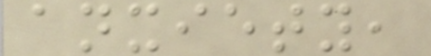anxiety,
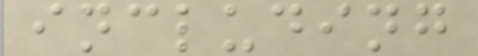including
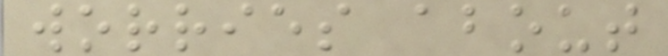worries about
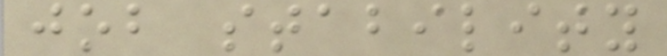job stability
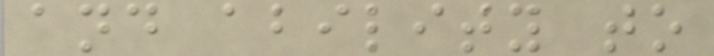and ability to
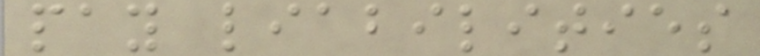pay liabilities
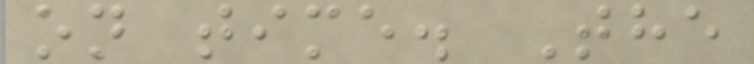on time. The
